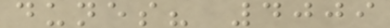dunes? 4009
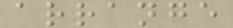arrange
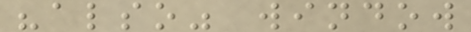"also" window
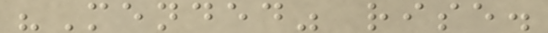"Mended" rise.
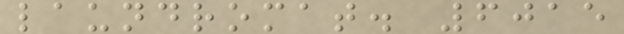laundromat. 6015
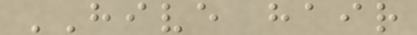HIVE hair
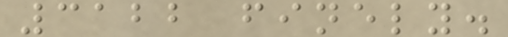3122 finely.
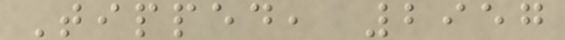Tipped, 2957
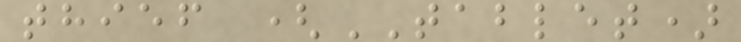thief (TABLET)
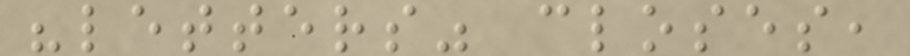"letters" closes,
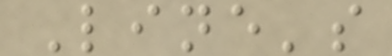Line's
